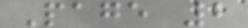Page 2
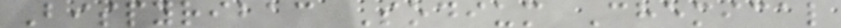Bispyribac Sodium Chemical
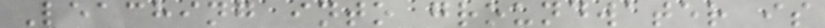Leaching into groundwater is
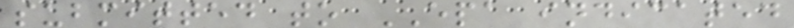submitted to EPA indicated
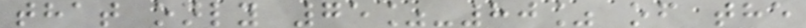that only 75%-80% of the
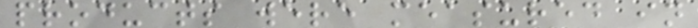products were measured in
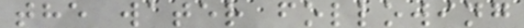the water following
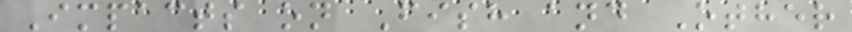Impacts on Fish and Other
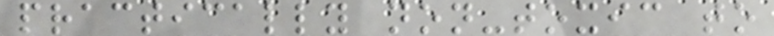practically non-toxic to
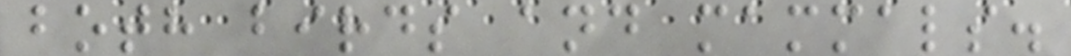both birds and mammals.
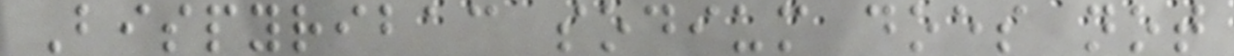Bispyribac sodium does not
